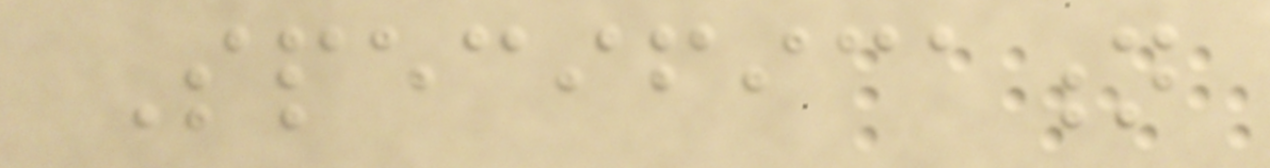Specification
